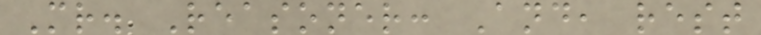Mr. Reasoner: And, rest
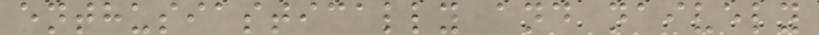enthusiastically and naively
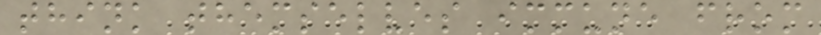think themselves immune from
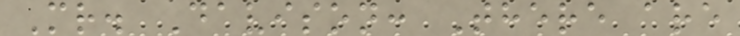Mr. Davison: There are
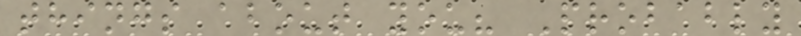things about you? Probably
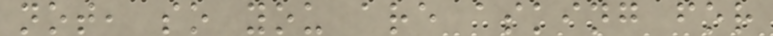not, so you are asking for
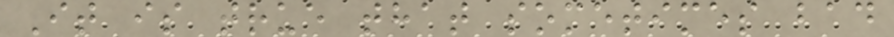It is true that sometimes bad
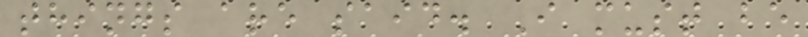things are said. I must be
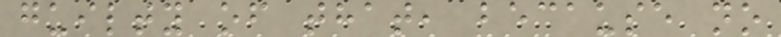guilty of that, because no
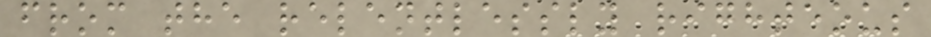from the relentlessly righteous
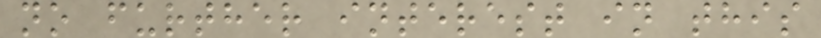no further interest in this
